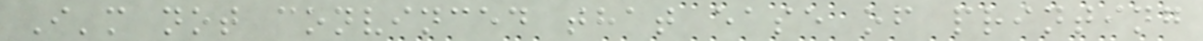I'm not convinced that ease of printing
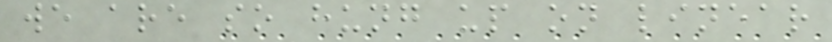we are so hung up on linear
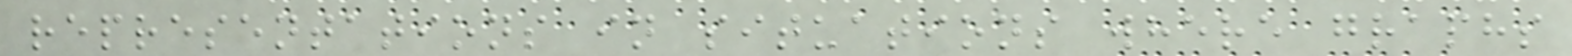representations in situations where graphs
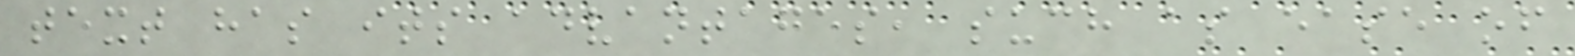text has its advantages, such as ease of
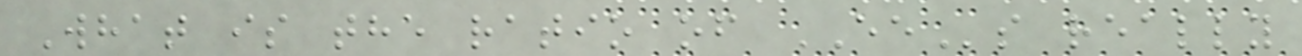What is the ratio of EEs really
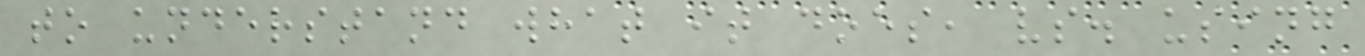to understand what it does, vs. using
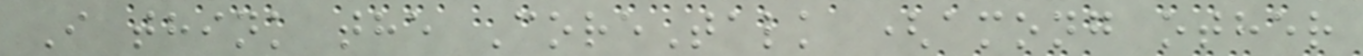I think the CoreTalk (among other
